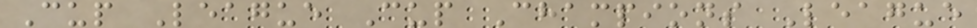Cup League Cup Champions League
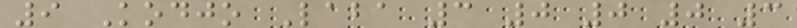9 Kodjo Laba 3 0 0 0 3
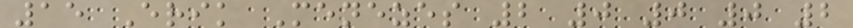15 Erik Menezes 2 0 0 0 2
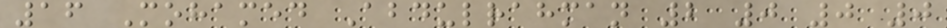16 Mohamed Abdulrahman 2 0 0 0
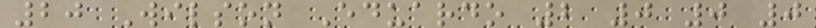20 Wilson Eduardo 2 0 0 0
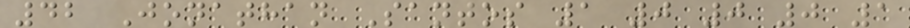42 Jonathan Santos 1 0 0 0 1
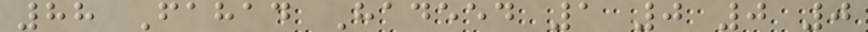88 Fahad Hadeed 1 0 0 0
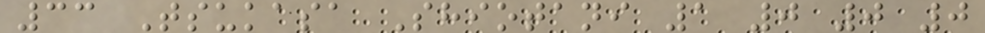33 Tsukasa Shiotani 1 0 0 0
